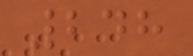248
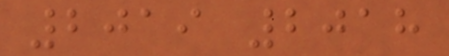2019 2018
